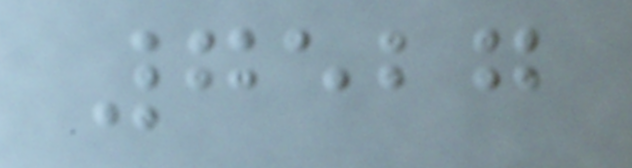7527
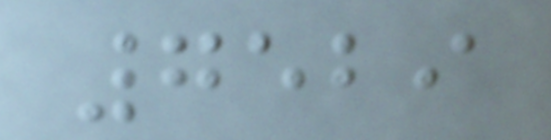7529
